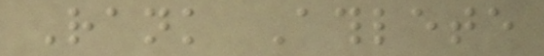Rank Athlete
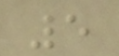5
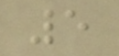5
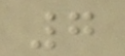7
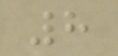8
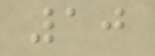10
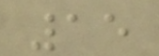15
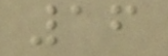16
